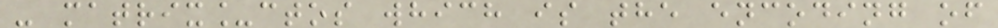- matrix_ctos which is the encoding of
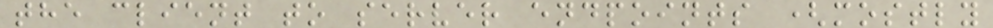the client to server endpoints (mostly
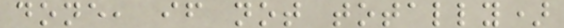done, if not totally)
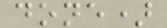done)
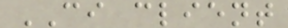CI client
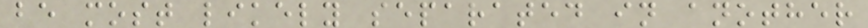be most likely separated in another
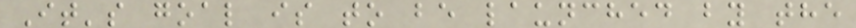It's goal is to be launched by the
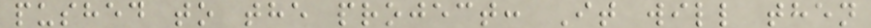pushed to the project: It will then
